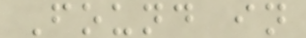Found in
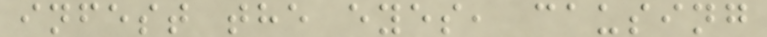infest the eyes, causing
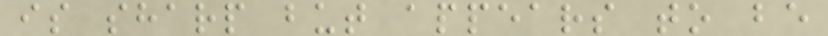is sharp but appears to be
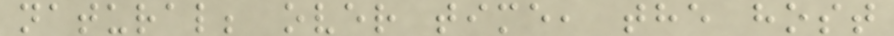natural; over time, the host
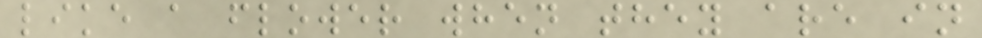like a flower when they are in
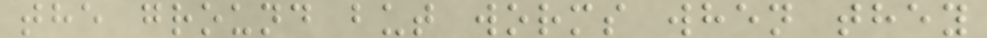the ground but worms when they
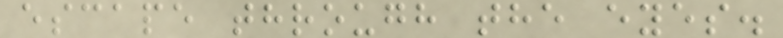escape through the eyes.
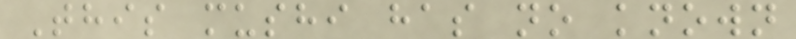This mushi has no known
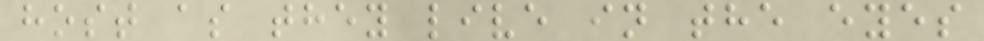host as they live in the eyes
